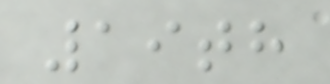19th
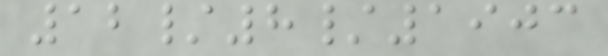12/8/1903
